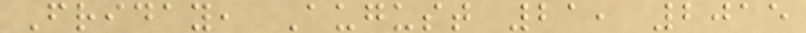Friday, August 21, 2015
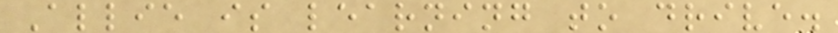Allie is learning to drive.
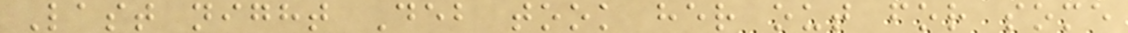Last night Deb took her out for some
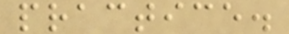practice.
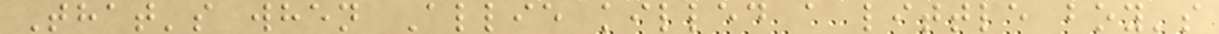That's when Allie killed a little boy's
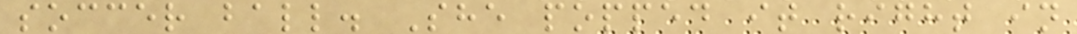soccer ball. She popped it right in
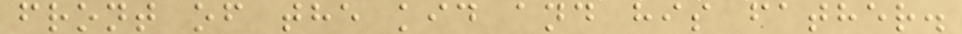front of the kid and his father.
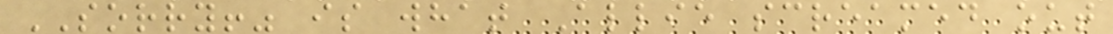SORRY!" is what Allie screamed out
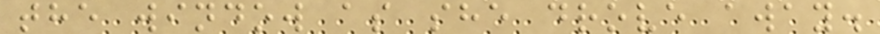the window as she drove away.
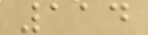114
